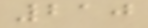210
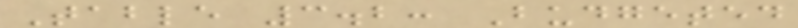Table 3.2: Budgeted
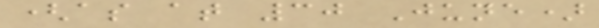(as at 30 June)
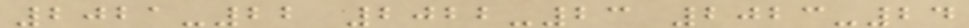2021-22 2022-23 2023-24
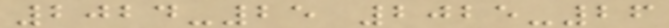2024-25 2025-26
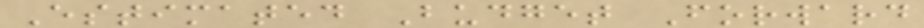Estimated Budget Forward
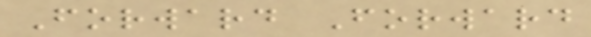Forward Forward
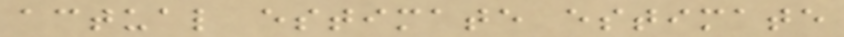actual estimate estimate
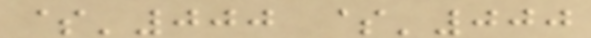$'000 $'000
